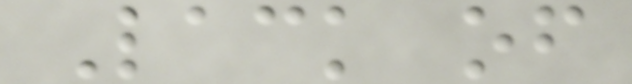Lack of
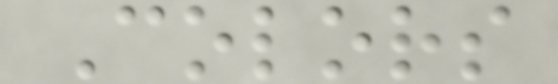Colors
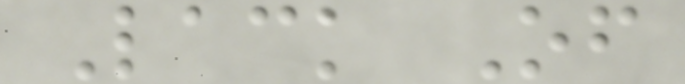Lack Of
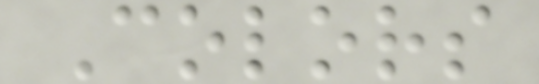Colors
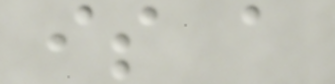is a
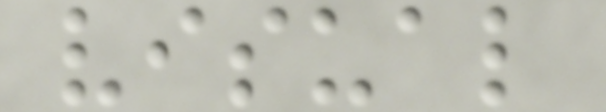visual
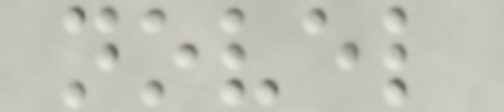novel
